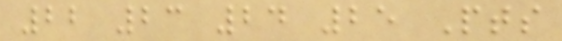22 23 24 25 Pts
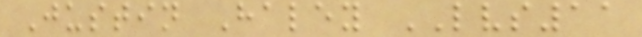Justin Haley LVS11
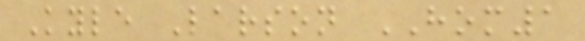Kyle Larson HOM1
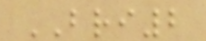BRI2
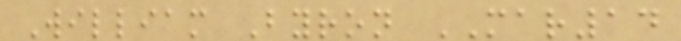William Byron MAR14
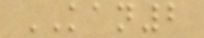KAN2
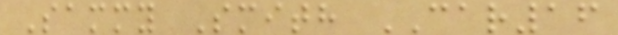Sammy Smith CAR16
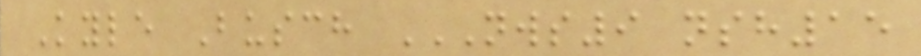Kyle Busch NWS9 NSH15
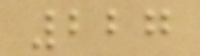227
